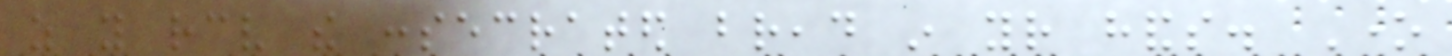as you receive the consecrated bread in your hands. One
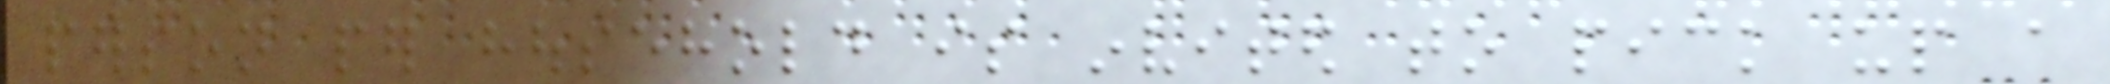person per household is invited to pick up a
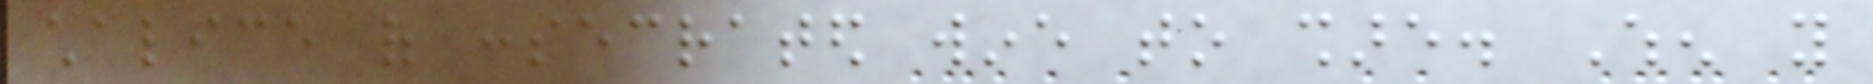chalice of consecrated wine to share. When you
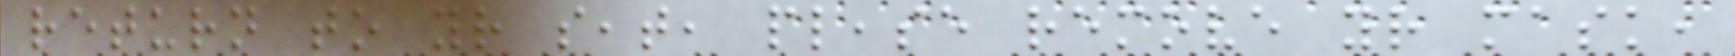return to your seat, please remove your mask,
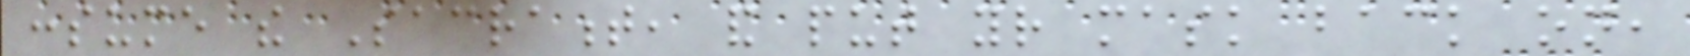consume the Sacrament, and put your mask back on,
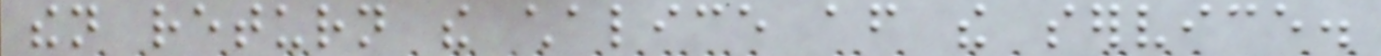then return the chalice after the service.
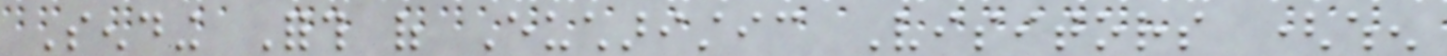Sending Forth of Eucharistic Visitors (when
